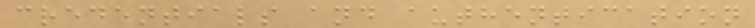credentials and authentication
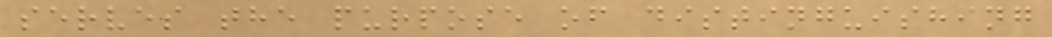serves the purpose of distinguishing
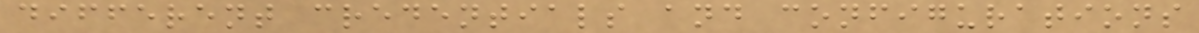different credentials and configurations
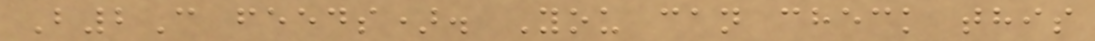B2C feeds). You can check this
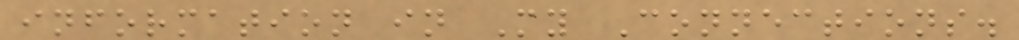information in My Connections.
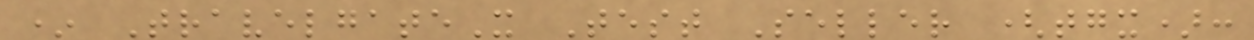* TravelgateX Test Seller (tgx):
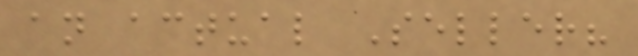an actual Seller?
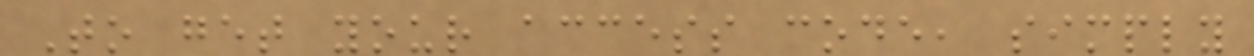To get your access code, simply
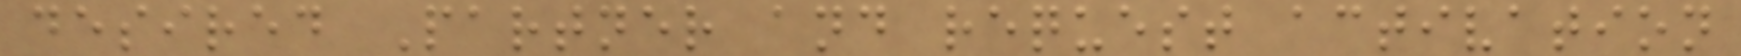desired Partner and request activation
